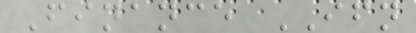Finance IFN
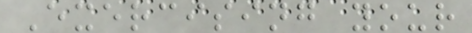Exercising your
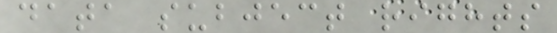data subject rights
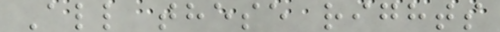All these rights
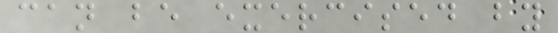can be exercised by
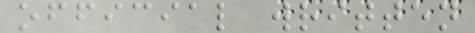official written
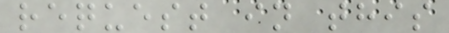request in this
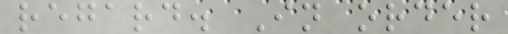regard. In order
